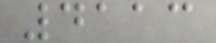4113
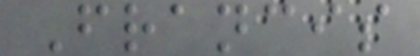Francis
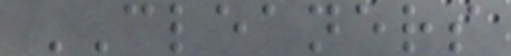CLEANERS
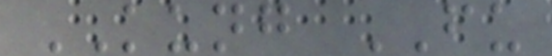KUNG FU
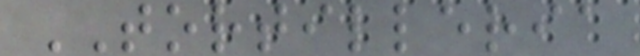TORTILLERIA
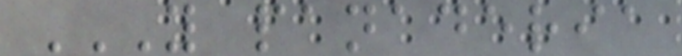Y PANADERIA
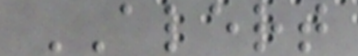ALERT
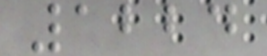1224
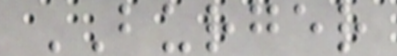BURGER
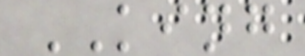KING
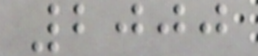2000
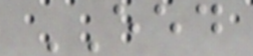EED
